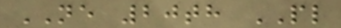NE 20th PL
